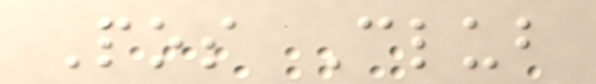Pos Club
